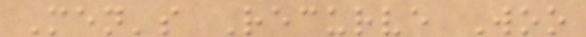Men's Recurve Woo
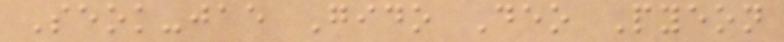Seok-jae Gido Deo Pyeon
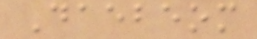Daebeom
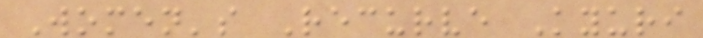Women's Recurve Kyuri
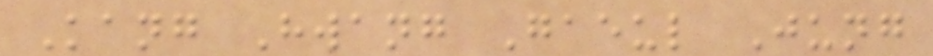Kang Hwang Gaeul Jung
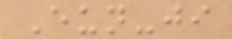Eun-ji
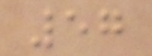57
